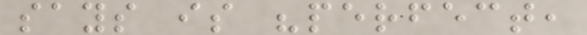says is "perfect,
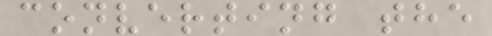converting the
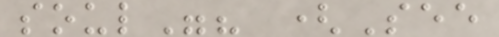soul"? (See
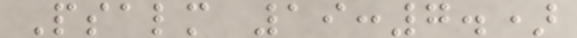Psalm 19:7.)
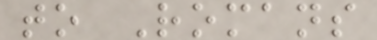to Romans
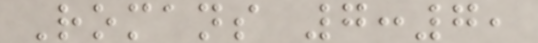Romans 7:7,
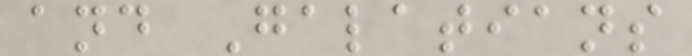and Galatians
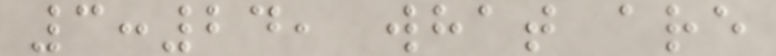3:24, what are
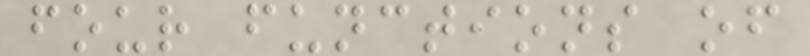four functions of
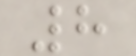8
